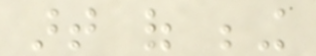art of being
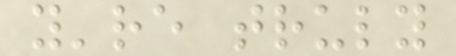you're truly
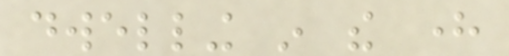dwelling in the here
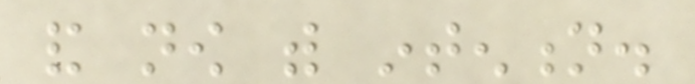and now with intention.
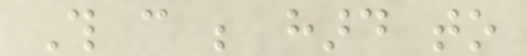This can be hard to
